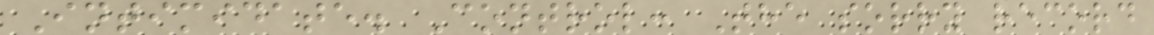Intimidate. Control: The sorry record
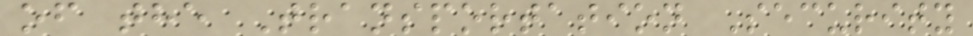of the Transportation Security
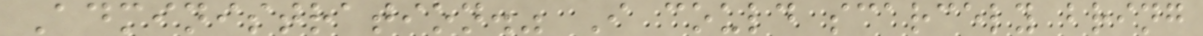Administration." I could scarcely bring
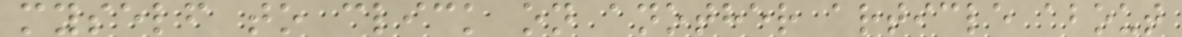myself to click on another article about
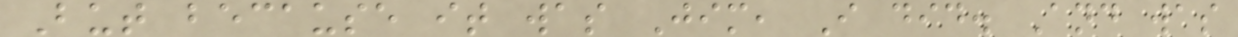But because it was Jim, I did. And was
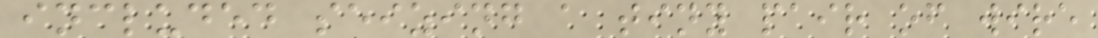included seizing a tiny pair of wire
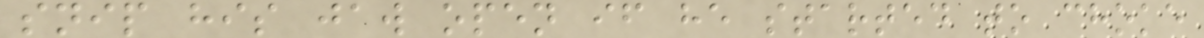snip his jaw open if he started to choke
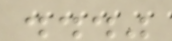..."
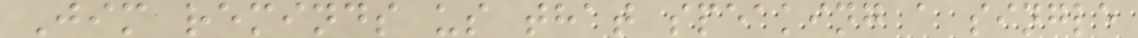Jim reminds us that speaking a single
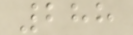288
